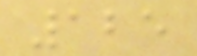125
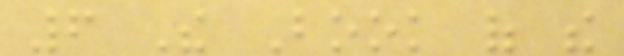6 The Book of the
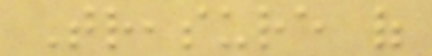Treasure of
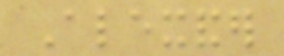Alexander
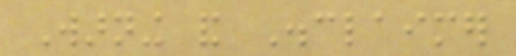Warning and Disclaimer
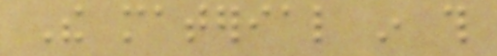The material in this
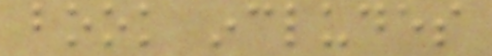book includes
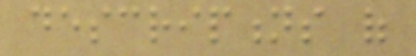descriptions of
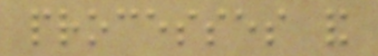processes and
